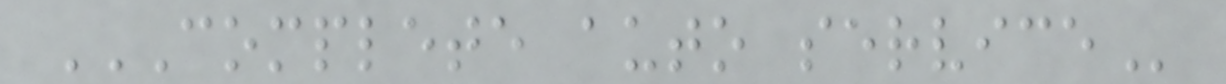COMPLETE AUTO SERVICE
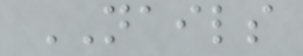NAILS
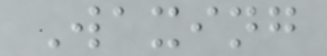Waxing
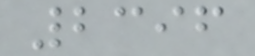2396
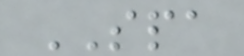SPA
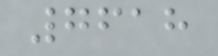7618
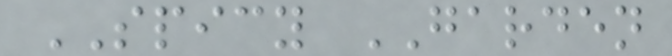SPICY GARDEN
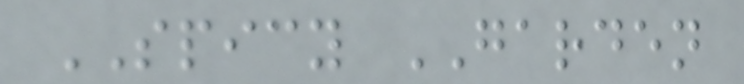SPICY GARDEN
